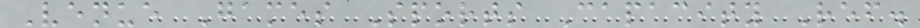Venue Games Sports Capacity Ref.
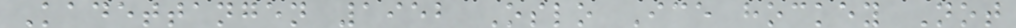Kadettangen 1952 Oslo Ice hockey Not
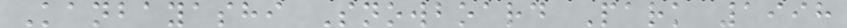Kanbayashi Snowboard Park 1998
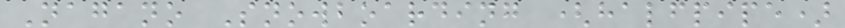Nagano Snowboarding (halfpipe)
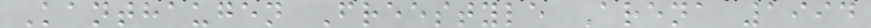Kanthaugen Freestyle Arena 1994
